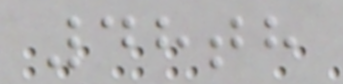48th
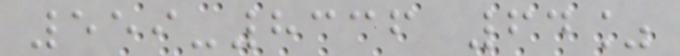559-8336 64%
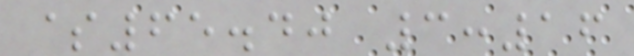$65.40 3:16
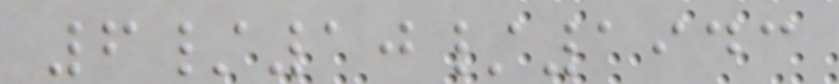6/10/1943
